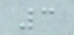3
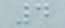4
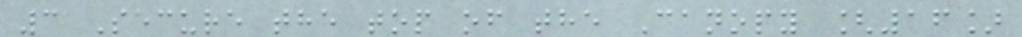3 Secure the top of the Canopy [16]
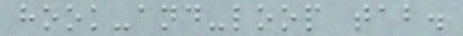hook-and-loop tab.
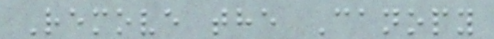Remove the Canopy
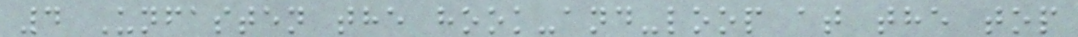4 Unfasten the hook-and-loop at the top
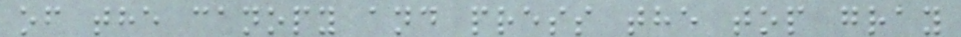of the canopy and press the top gray
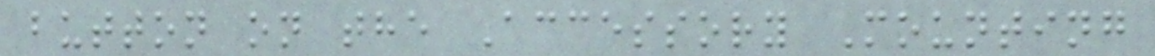button on the Accessory Mounting
